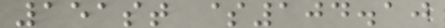151st $104.10
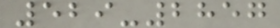529-2857
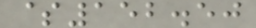$152.50
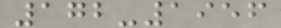172-1956
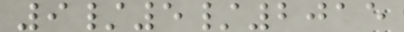9/5/2015
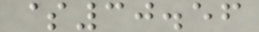$30.56
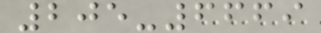205-6669
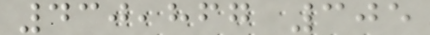430,867 305
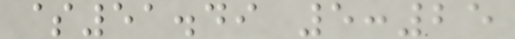$51.49 5:25
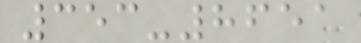353-8651
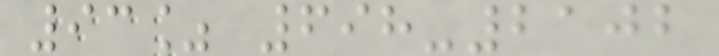93% 698-2102
